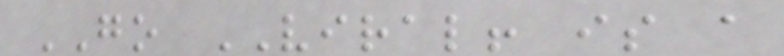GO VIRAL! is a
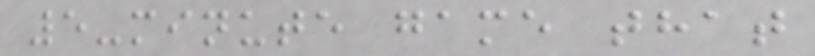5-minute game that
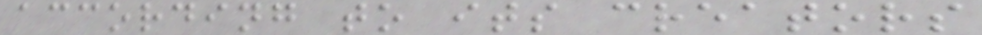according to its creators
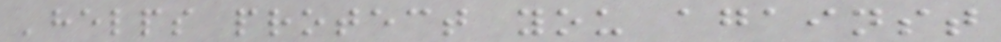'helps protect you against
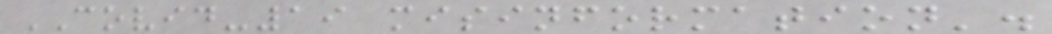COVID-19 misinformation'.
